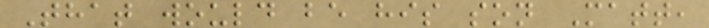That would be his son Matt,
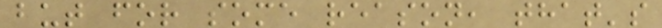but for some reason, that's
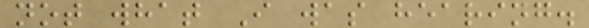not what I was hearing.
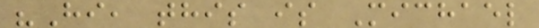"Hi, this is Michael
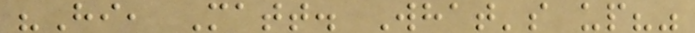"Hi, Matt. What's up?"
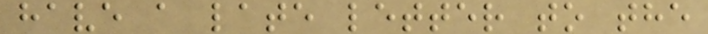have a late letter to the
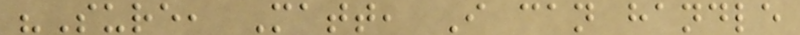"Sure, Matt, I can handle
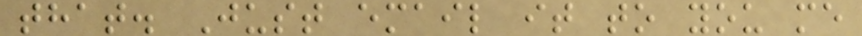that. Just email it to you me
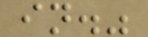in."
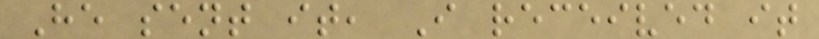He sent it, I received it
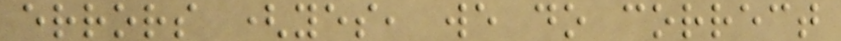errors (yes, we do correct
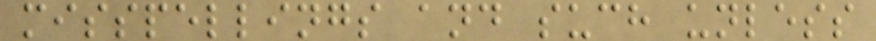misspellings and such unless
